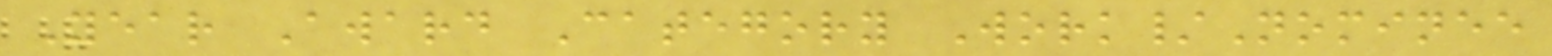Year Award Category Work/Nominee
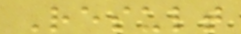Result
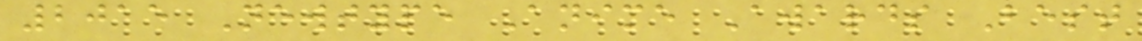2015 Newtype Anime Awards Best
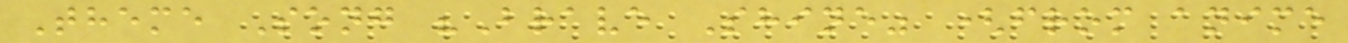Theme Song "Brave Shine" (from anime
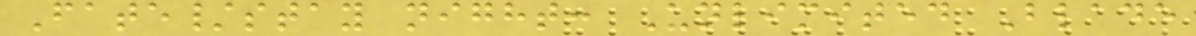Fate/stay night: Unlimited Blade
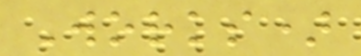Works)
